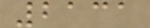2131
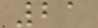21
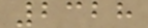2328
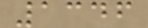1346
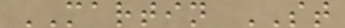MARTIN ST
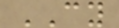CY
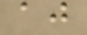aj
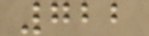722
